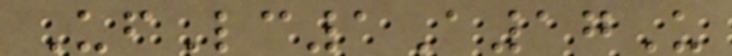UfLc1A17U
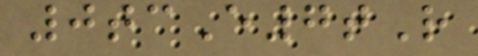0tcE7tR
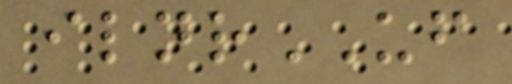ilnrUF
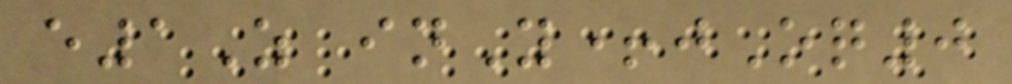e1Z inY+jOq0
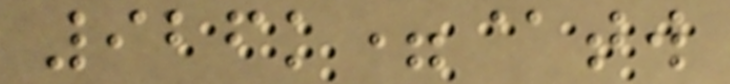926k=@tw
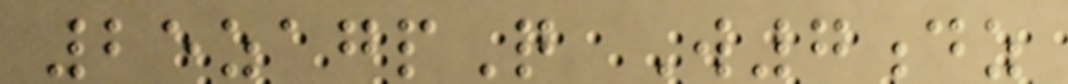25zagpQ W7dz
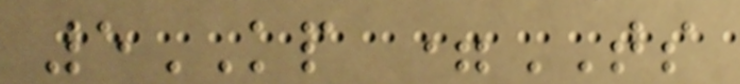5KP =TS
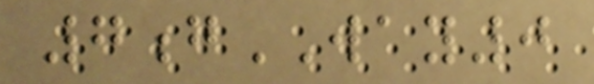7gWAY0
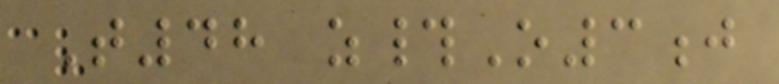T48 z#O3j
